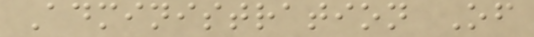Administration Of
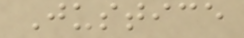Justice
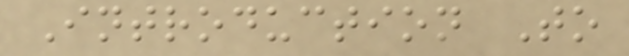Introduction To
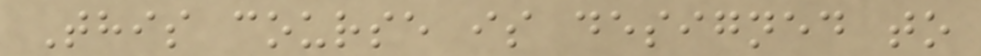This course is designed to
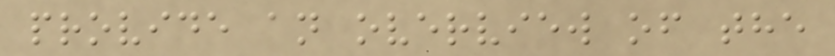provide an overview of the
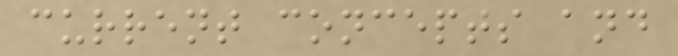current concepts and
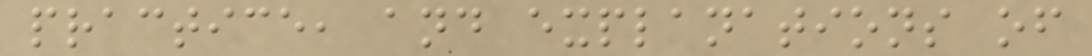practice, and explanations of
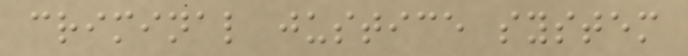criminal justice system
